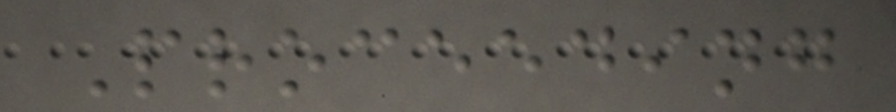Proceeding
